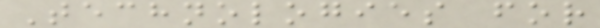Technologies for
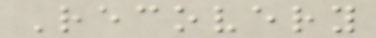Recovery
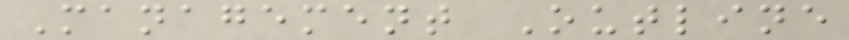Management Outline
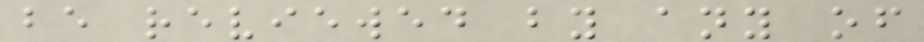be reviewed by any of
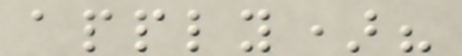apply)?
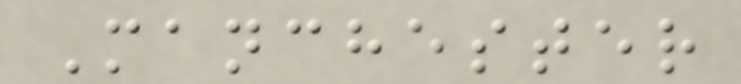Manchester
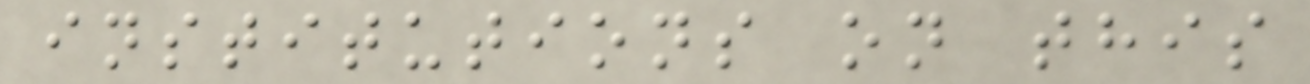institutions on this
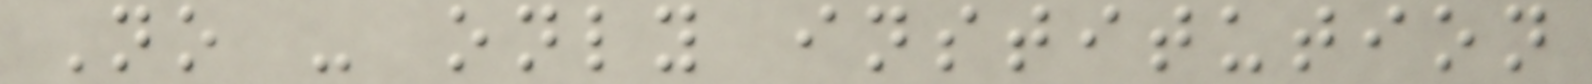No - only institution
